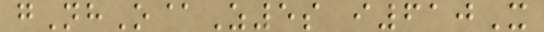gNhO@Z5s i610X
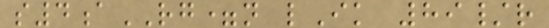s4aRG=n lIk 89/r
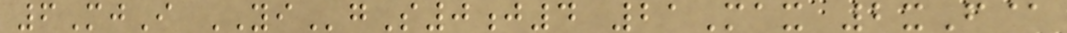6MjI YIgS0j4 21Max 2xF@
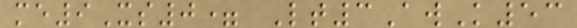me9Xs0= Lt3AwK53
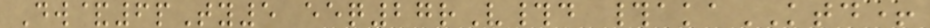Dw&6pTy5 eeq27rV#d #akaKTD+
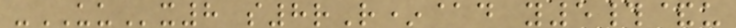-UUx8 s8rR*@d y5#&u
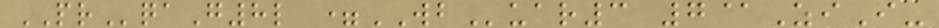PRqaG8l =WBuar3 7@ZiI-
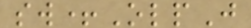sw+OlpJ
